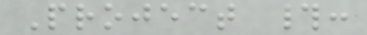Project #:
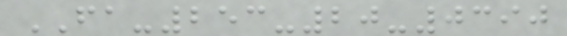FA-253-20-0390
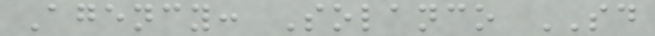Agency: Solanco SD
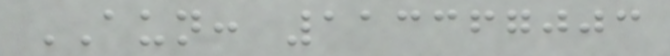AUN: 113367003
